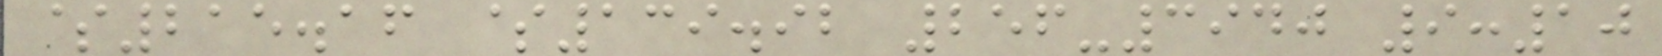$215.16 $139.92 256-3940 9:10
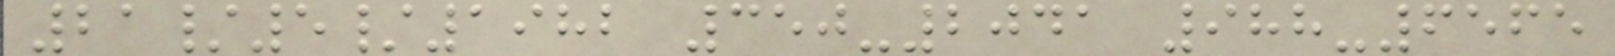21/5/1982 350-2041 988-6565
